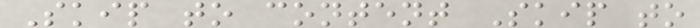Skip to content Skip to
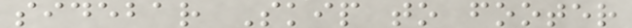sidebar Skip to footer
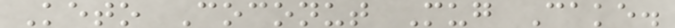Keto Coconut Mug Cake.
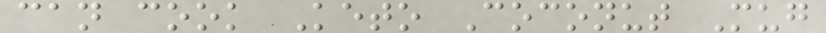can cook Keto Coconut Mug
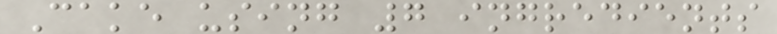Cake using 7 ingredients
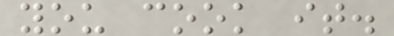you cook it.
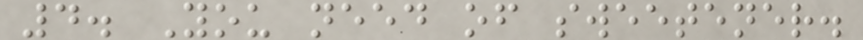4. You need of sweetener.
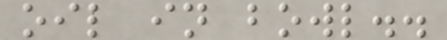oil in bowl..
